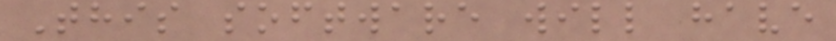This software will have
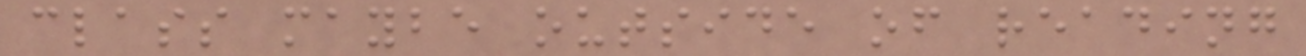class maybe outside of reading
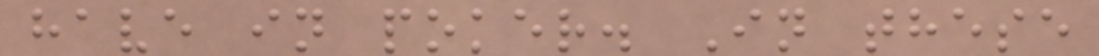have in poker. In these
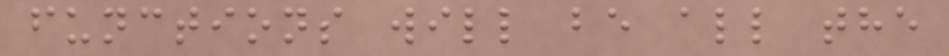functions will be all the
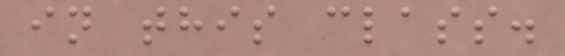in this class.
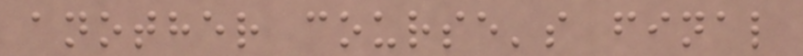another course's final
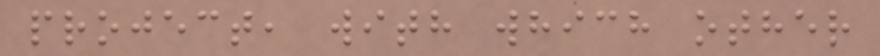project, with which other
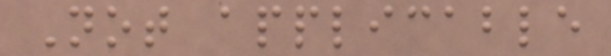Not applicable
